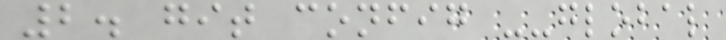2. git config --global
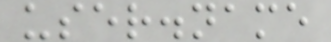user.name
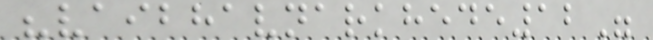"vaibhavnarkhede12"
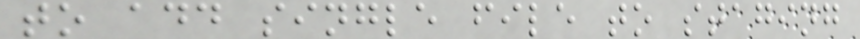to add single file to staging
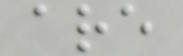are
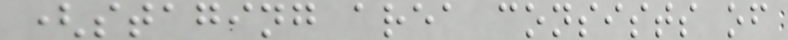(staging area consists of
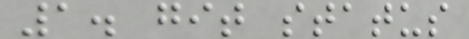1. git status
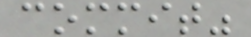commit"
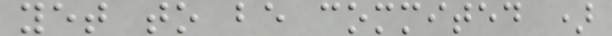yet to be commited )
